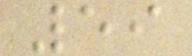59
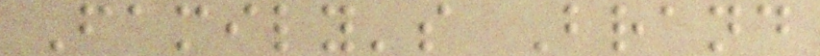Family's Brand
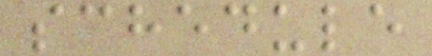schedule
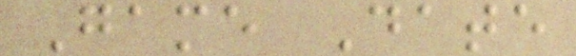Game Date
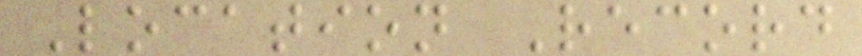Location Record
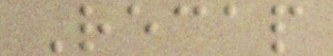Recap
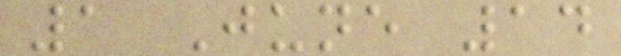1 June 14
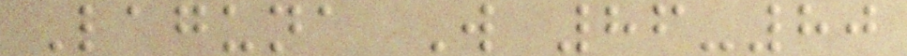Laguna W 86-80
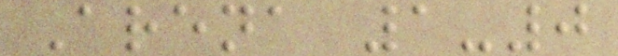Arena 1-0
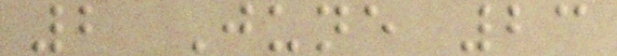2 June 23
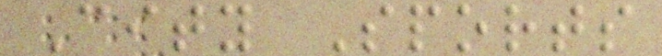City Sports
